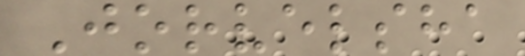Jorvelsha
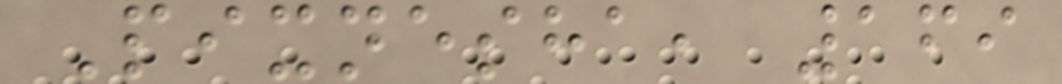Pixnesha, 169
